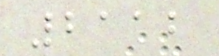2112
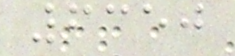6350
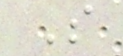S
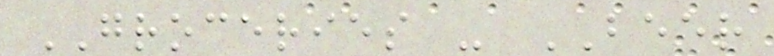GROCERIES - BEER
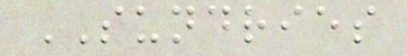SUNDRIES
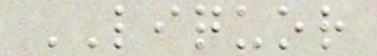LIQUOR
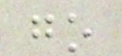go
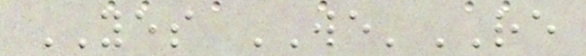YES WE'RE
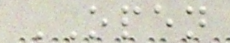OPEN
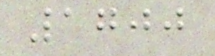1700
